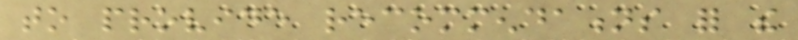to provide recommendations for the
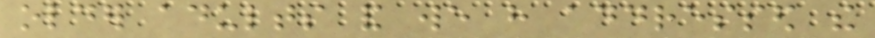older adults and we have addressed the
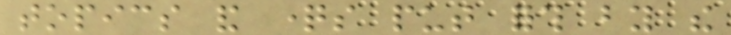topics and questions put forth by the
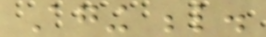Aging below.
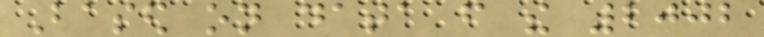Based on data from the 2002
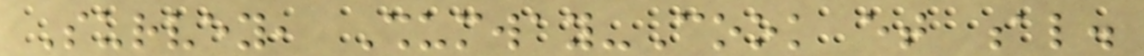Survey, Shumway-Cook et al.
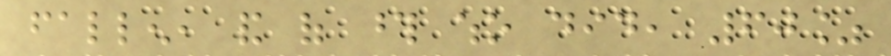fallen, and of those who did, 60%
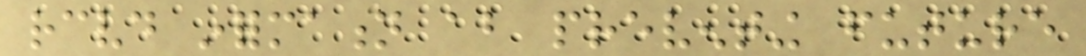received information about preventing future
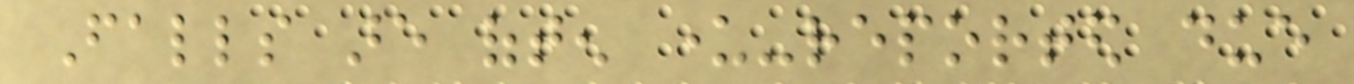Falls are often under-reported due
